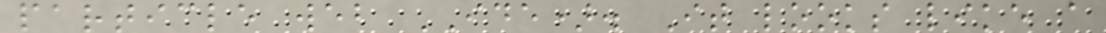particle web IDE). It looks like a
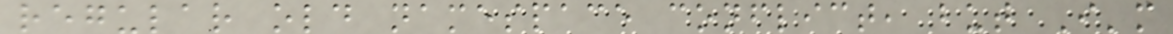regular old namespace conflict, but I'm
